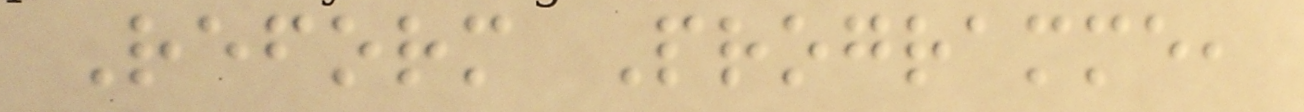Reform Programme,
